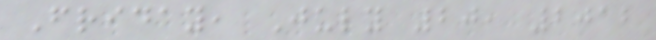Friday, July 20, 2012
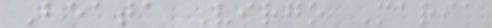Beata Virgo Maria
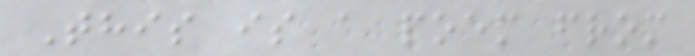This is a poem from
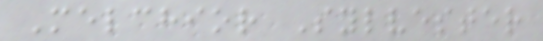Melchior Sylvester
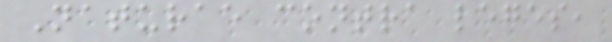Naturae contra leges,
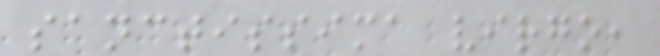sanctissima virgo,
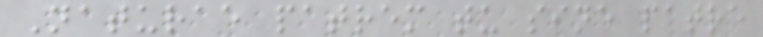Naturae patrem tu sine patre
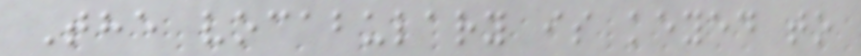The vocabulary is keyed to
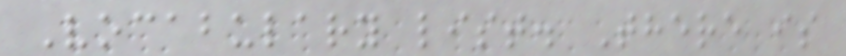Vocabulary list. There is
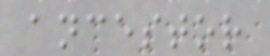ancestor
